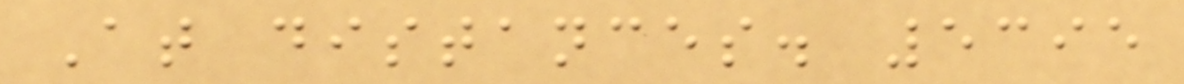At distances. 5395
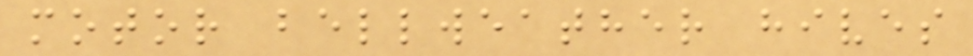motor bellweather hives
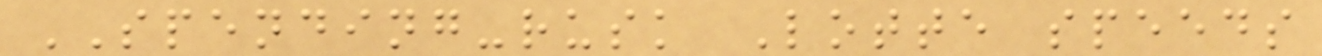SPENDING-rusk Lotte speeds
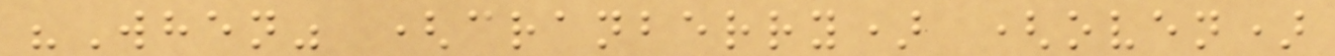"When" (cranberry) (oven)
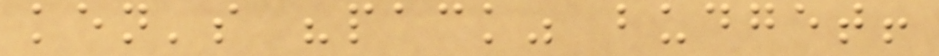ken's "pack" budget!
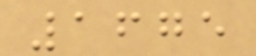1675
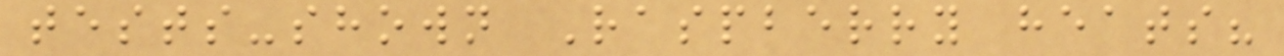tests-shown Raspberry heats?
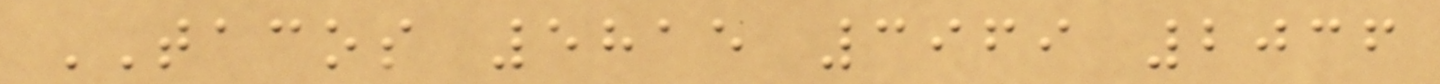TACOS 5815 3969 2036
